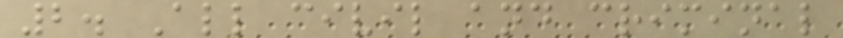2. All civil and criminal
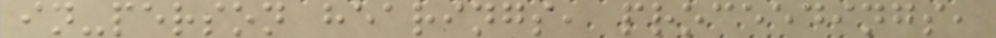in-person hearings, proceedings,
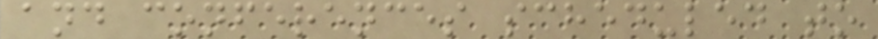and conferences scheduled to
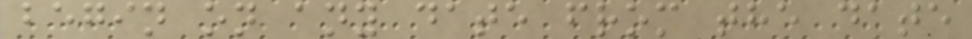begin on any date from the date
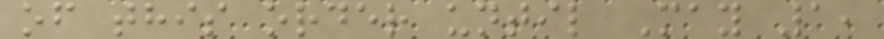of this order until May 1,
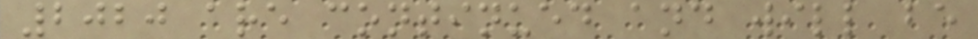2020 are continued and will be
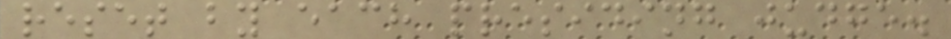reset by each presiding judge.
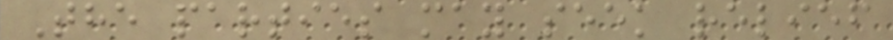The parties may seek relief
